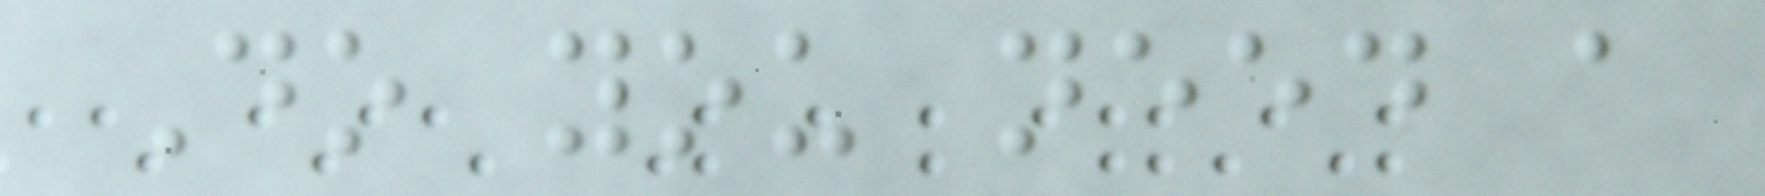Do you need a
